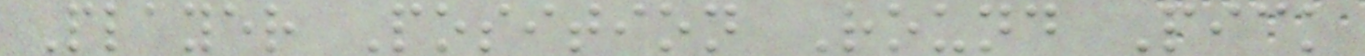Player Position Round Pick
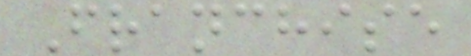Franchise
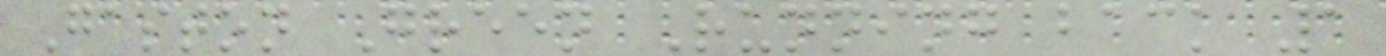Gaston Green Running back 1
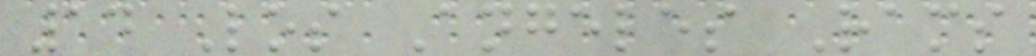14 Los Angeles Rams
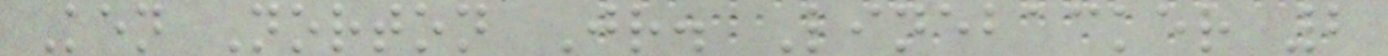Ken Norton Jr. Linebacker 2
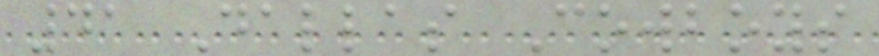41 Dallas Cowboys
